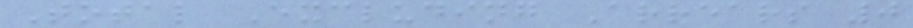Total Excluding Arrears 0
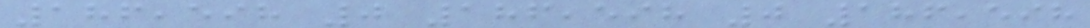186,598 0 186,598 0 186,598
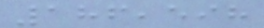186,598
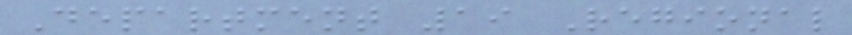Department 19 Regional
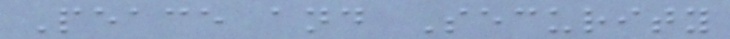Peace and Security
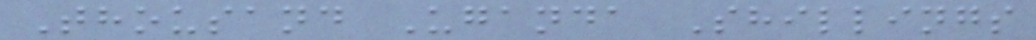Thousand Uganda Shillings
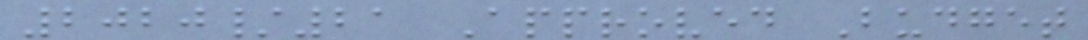2020/21 Approved Budget
